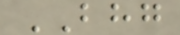BHG
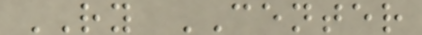RY CENTER
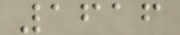1616
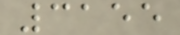3155
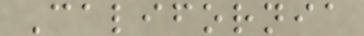California
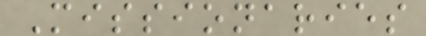Missionaries
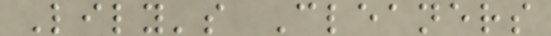Lily's Cleaners
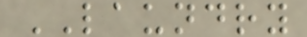LAUNDRY
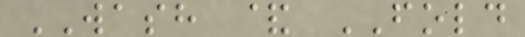WASH & FOLD
